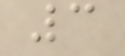3
